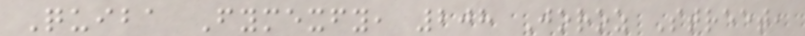Quiba Fymexfy, 208 Joroz Street,
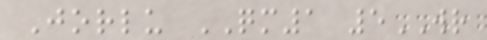Jorlu QM1 5WR
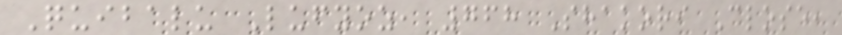Quibalu Lufyoz, 768 Shakori Close,
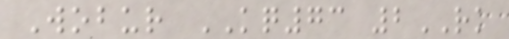Wobur KQ73 2RK
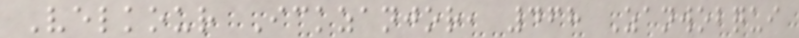Velkour Ickzanjor, 468 Zanwobqui
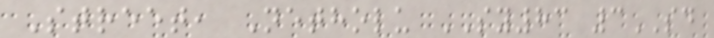Street, Netholu SY83 3SD
